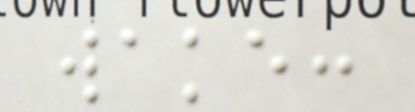wake:
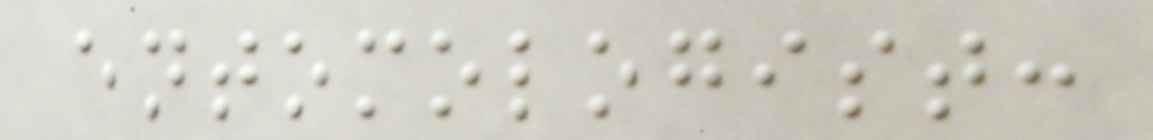entomologist:
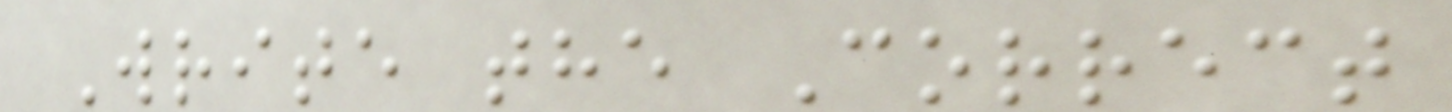Write the Correct
